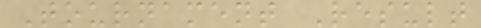Tournament Result
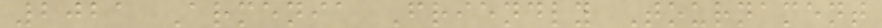2021 Armenia Friendly Tournament
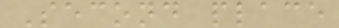Second place
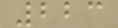223
